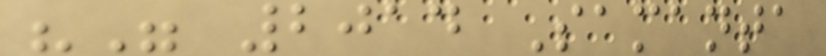"" 2014 Samanta
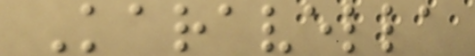Karavella
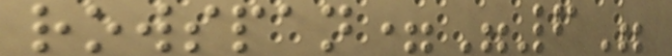rowspan="6"
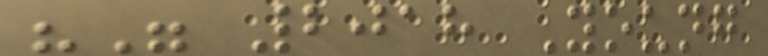"" 2018 Young
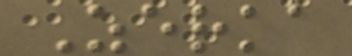Zerka
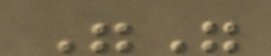""
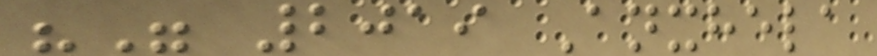"" 2019 Anxhela
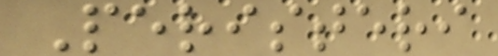Peristeri
